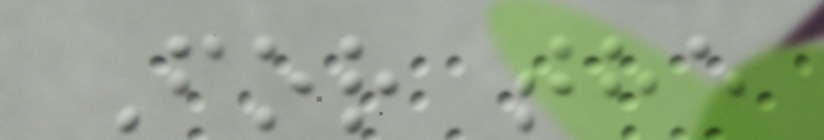For the
